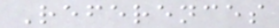References
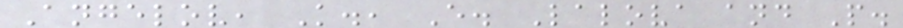Angelov, K., E. Lalova and P.
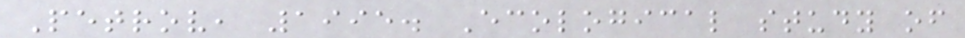Petrov, 1995. Ecological study of
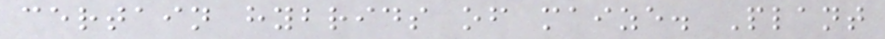certain hybrids of maize. Plant
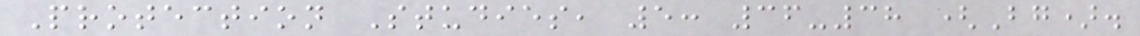Protection Studies, 5: 36-38 (Bg).
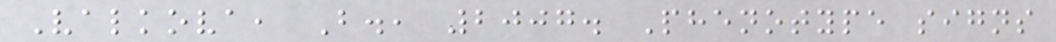Valkova, B., 2007. Phenotype signs
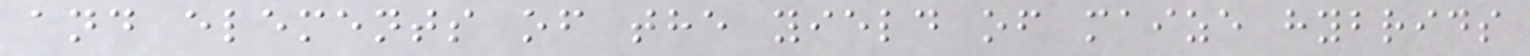and elements of the yield of maize hybrids
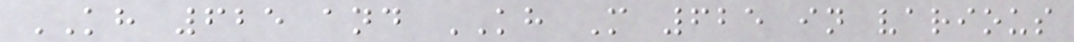KH 625 and KH M 625 in various
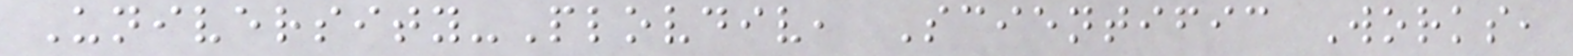University-Plovdiv, Scientific Works,
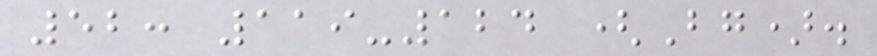52: 119-124 (Bg).
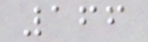166
